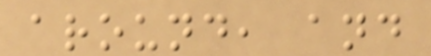around, and
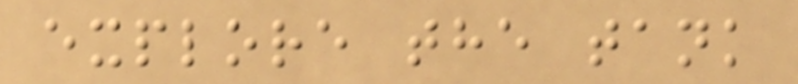explore the tank
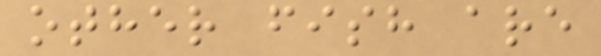other fish are
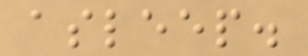asleep.
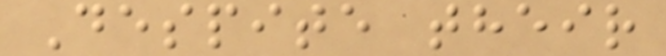Despite their
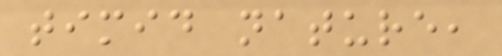timid nature,
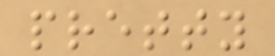pretty
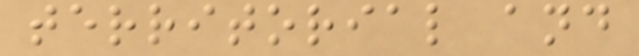territorial and
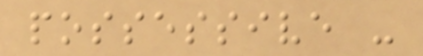possessive -
